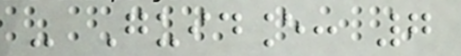- Guidance: 7
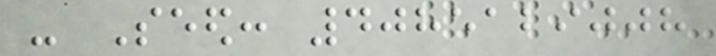- Seed: 4085129008
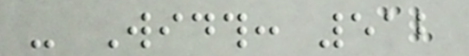- Width: 512
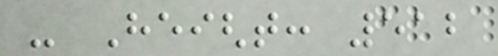- Height: 512
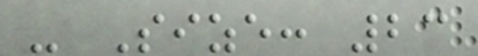- Size: 23
